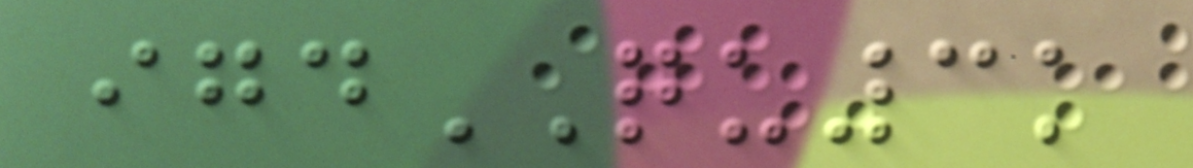igdQU3k
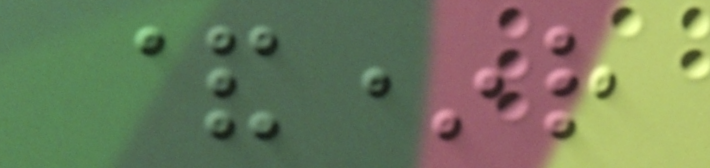&*r
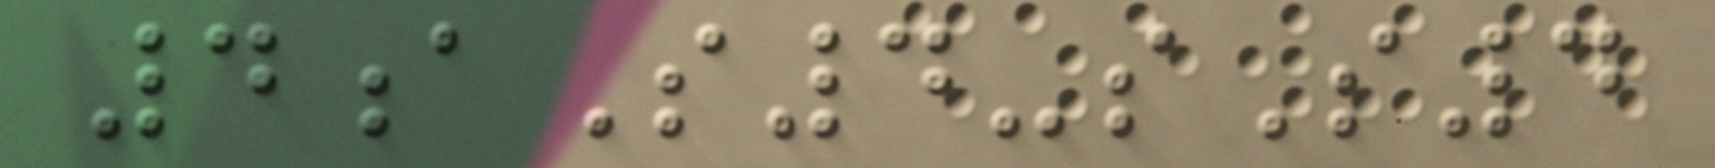4aS4-sS4
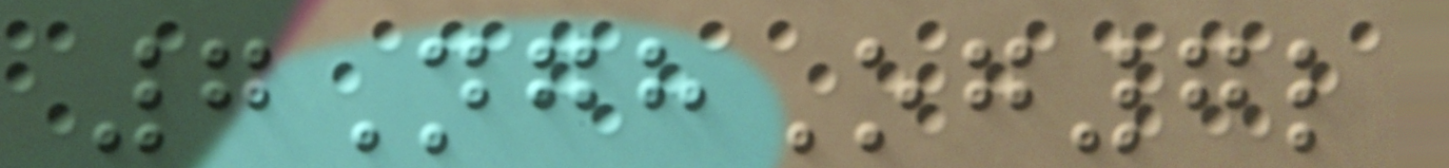7NghOg7l
